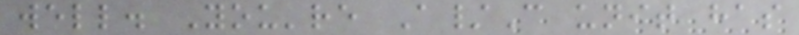well. You're A/C unit has
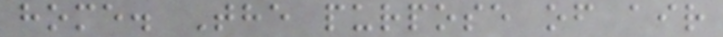home. The purpose of air
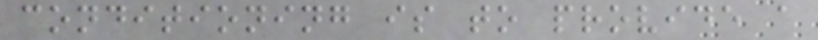conditioning is to provide a
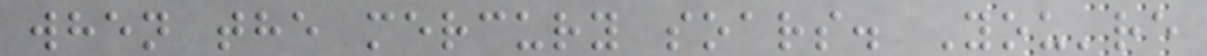when the mercury soars. You're
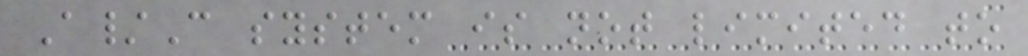A/C system is not limited to
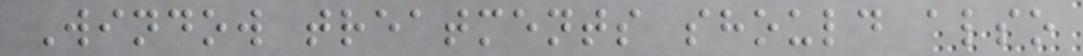Window treatments should also
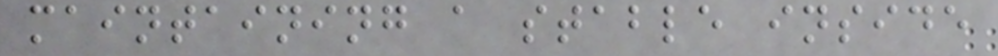maintaining a stable inside
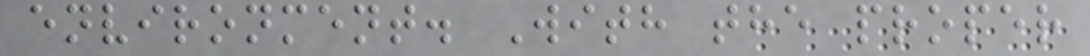environment. With the proper
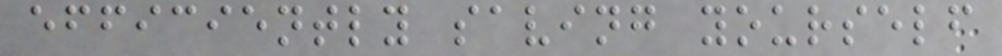efficiently saving yourself
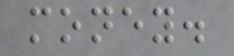money.
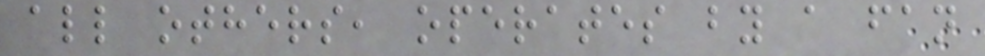all others, operates by a fan
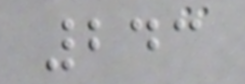243
